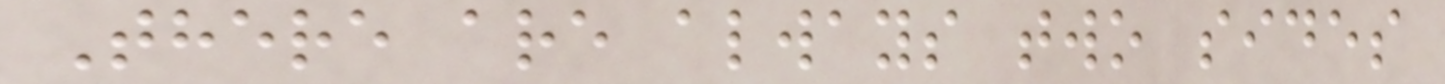There are always two sides
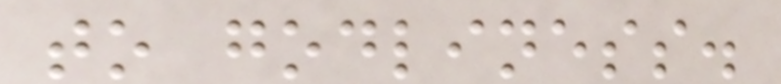to godliness.
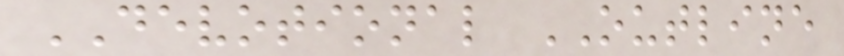DEVOTIONAL OUTLINE
